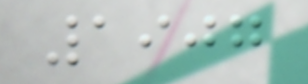1907
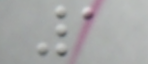1
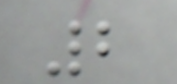2
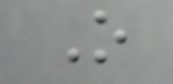O
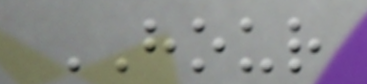HOUR
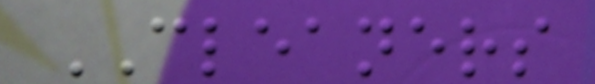CLEANERS
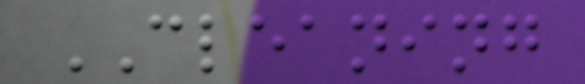CLEANING
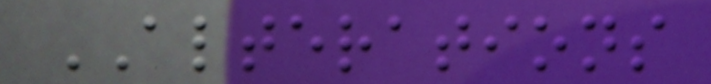ALTERATIONS
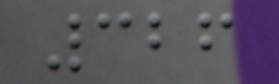326
